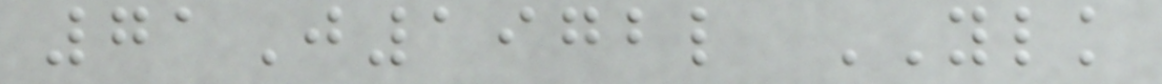71J1972l YLK
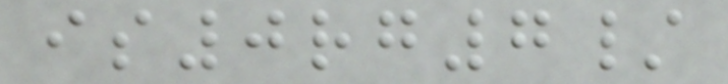is0rg7/
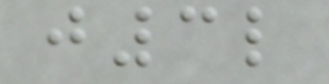j3l
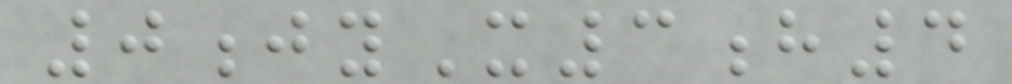0jyX3h4
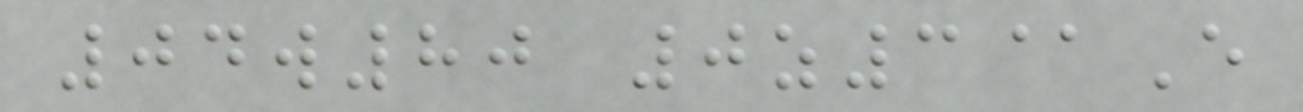04w80 0z3@E
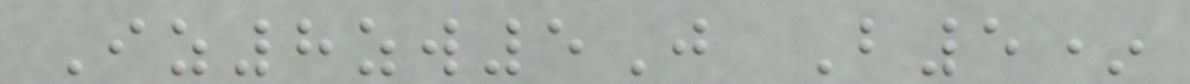Iz8zw5J B5*
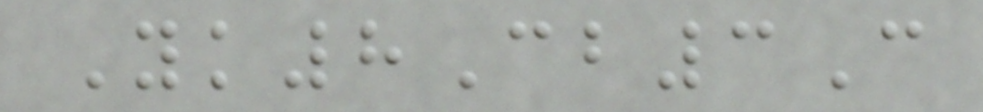Yk8Cb3C
